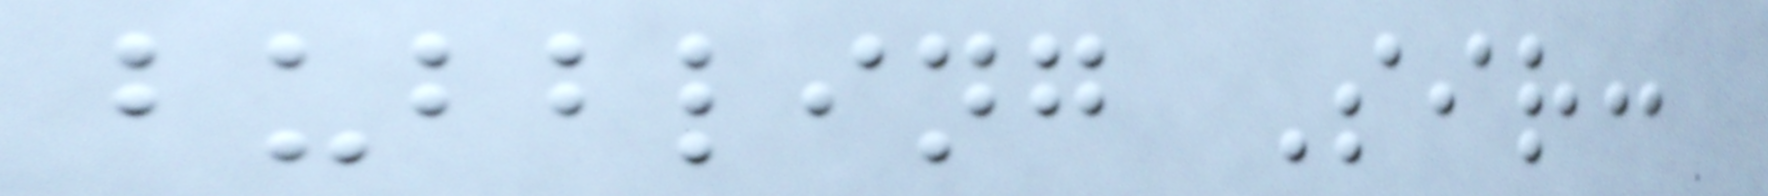bubbling Sir:
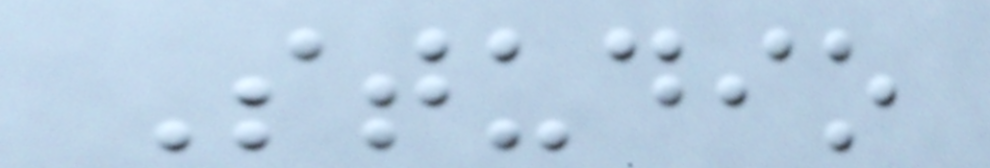Studio
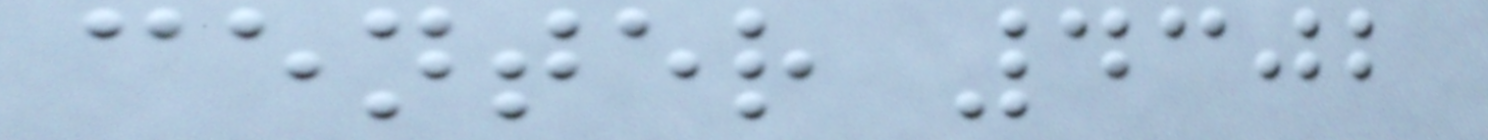center 4302
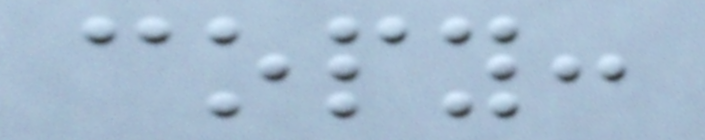copy:
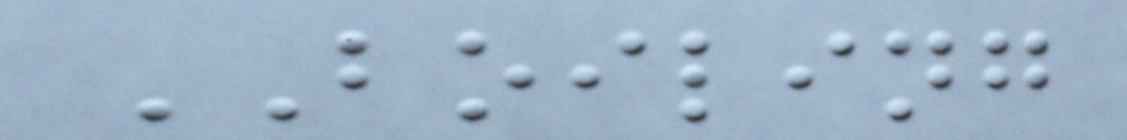BOILING
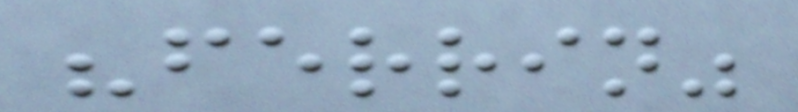"ferrin"
